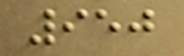950
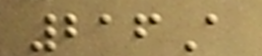216A
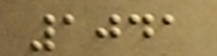1041
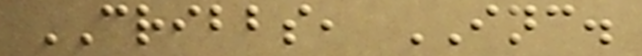CRIBBS, INC.
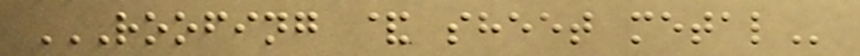ROOFING & SHEET METAL
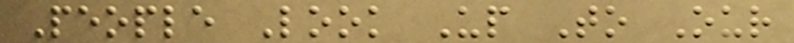People Look Up To Our
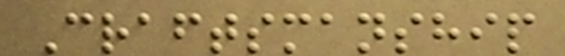Craftsmanship
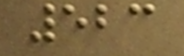523
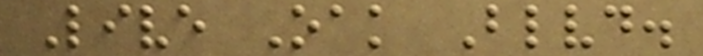Live Oak Blvd.
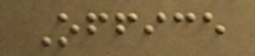Office
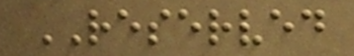RESERVED
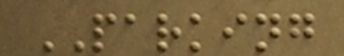PARKING
